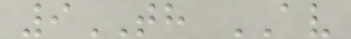9TH AV
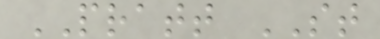PRATT ST
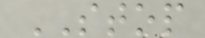STOP
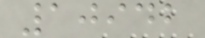10942
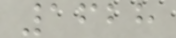1628
